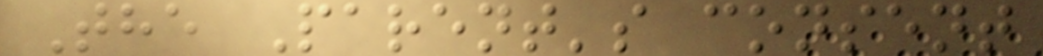The Parent's consent
